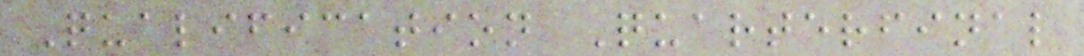Qualification Quarterfinal
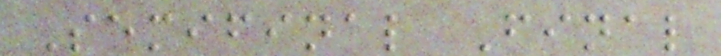Semifinal Final
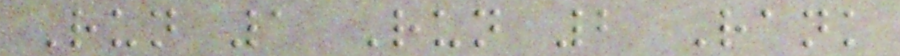Run 1 Run 2 Rank
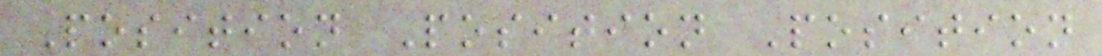Position Position Position
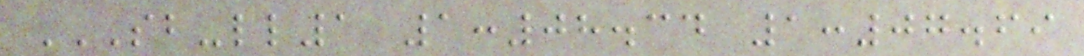SB-LL1 1:08.34 1:07.69
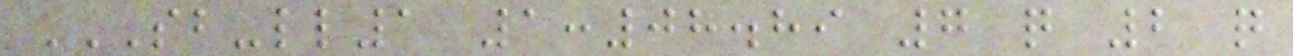SB-LL1 1:08.89 7 Q 2 Q
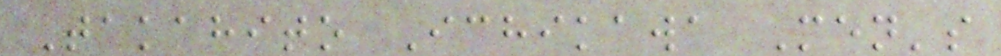Takahito Ichikawa Men's
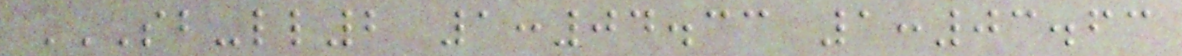SB-LL2 1:04.33 1:03.63
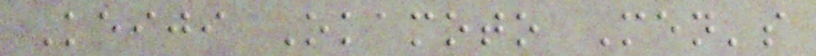Keiji Okamoto Men's
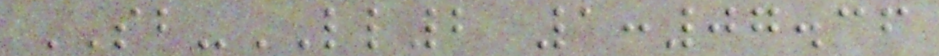SB-LL2 1:07.36
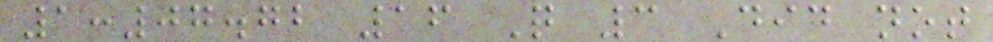1:07.72 16 Q 3 Did not
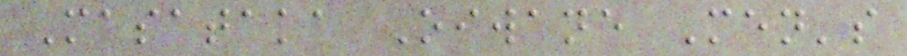Masataka Oiwane Men's
